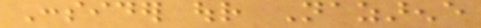Consider our Nazarene
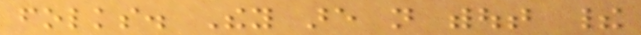folks. They are not without their
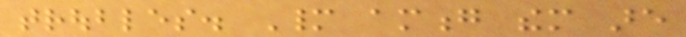troubles. Many among them are
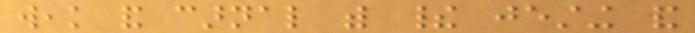weak and carnal with their jesting and
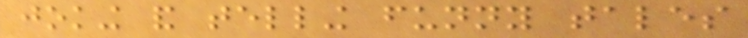joking and telling funny tales
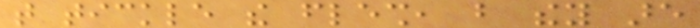that tickle the flesh, but they are
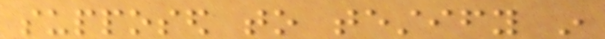supposed to testify in
